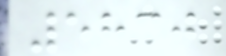5830
